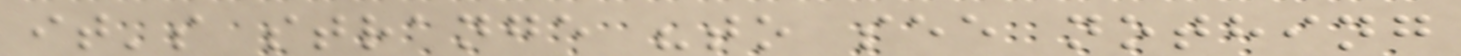it's strange "to see nothing
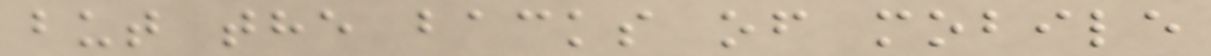but the backs of mobile
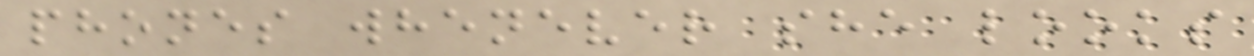phones whenever she looks
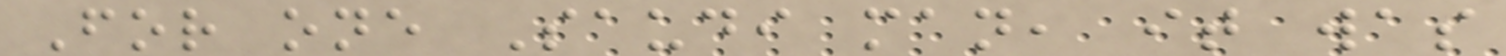For one Saudi man, it was
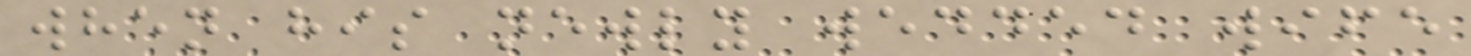when his newly wedded wife
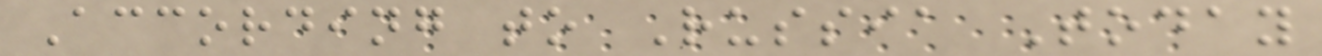According to Russia Today
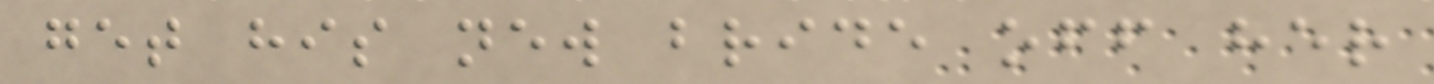get his new bride off her
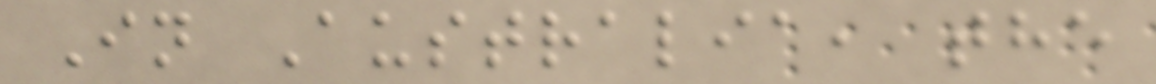In Australia, the
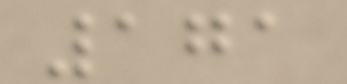171
